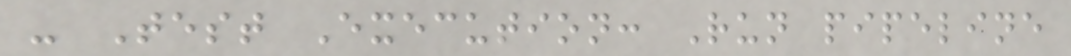- Test Execution: Run pipeline
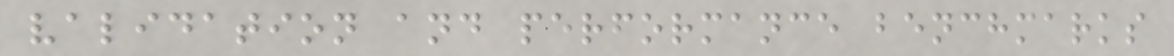validation and performance benchmarks
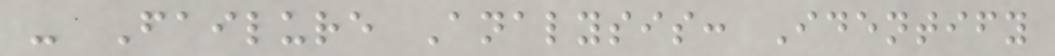- Failure Analysis: Identify
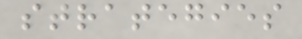strategies
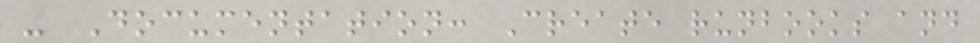- Documentation: Create runbooks and
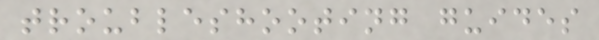troubleshooting guides
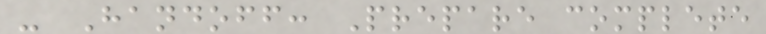- Handoff: Prepare complete
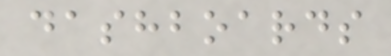dashboards
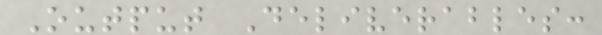Output Deliverables:
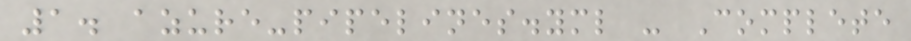1. azure-pipelines.yml - Complete
